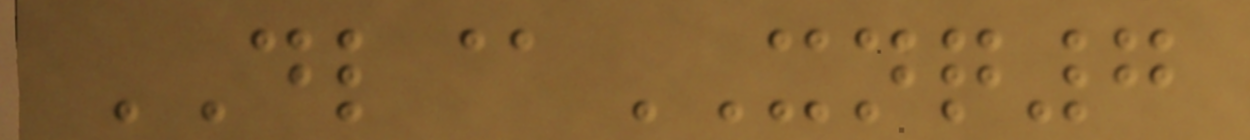DL@XNQ7
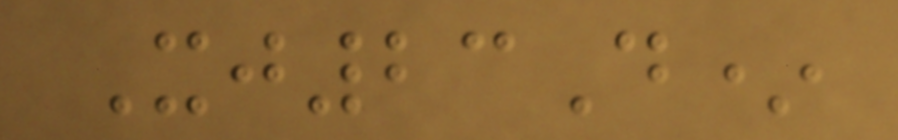Xj23D*
